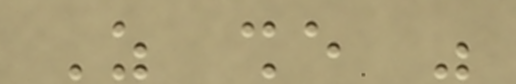As she was
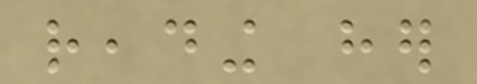reading her
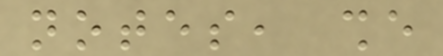notes, she
